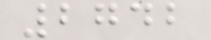2742
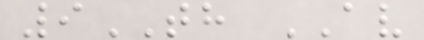9TH AV
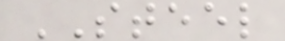STEEL
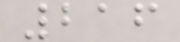216
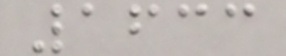1633
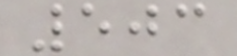503
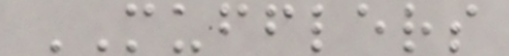MUFFLERS
